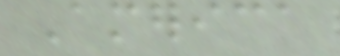America
